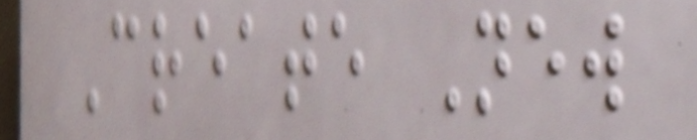Create New
